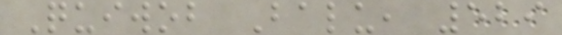Quiwob Balu, 529
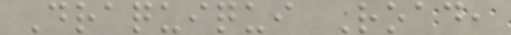Draquiqui Road,
